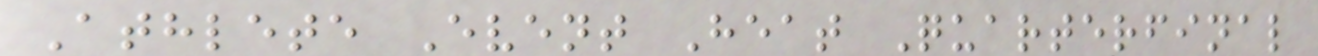Athlete Event Heat Quarterfinal
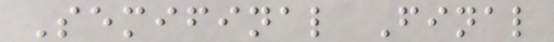Semifinal Final
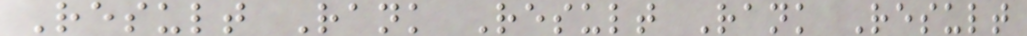Result Rank Result Rank Result
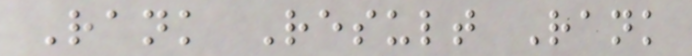Rank Result Rank
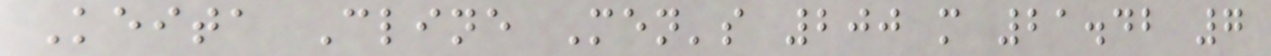Keita Cline Men's 200 m 21.42 7
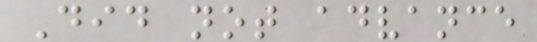Did not advance
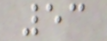53
